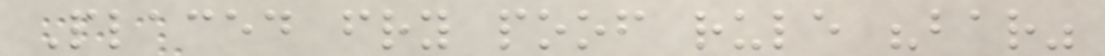Placed fry poof rule "bar"
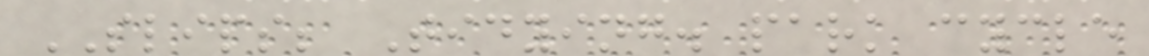SLIPS; Tidying. park cycle
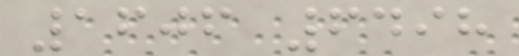1606 6498
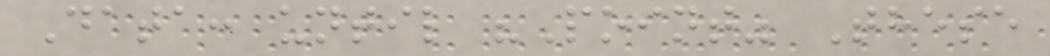Data: until "Point" These
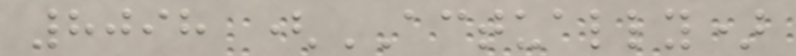8098 (ACTUALLY)
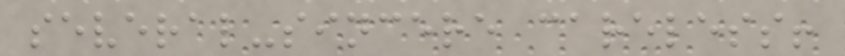several-sincere careless!
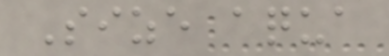Size aqua
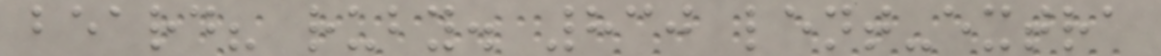beard? ruby. 830 lent-extra
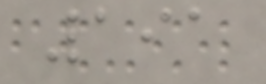191
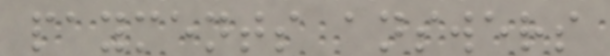payments answers
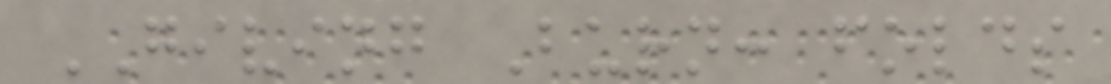GIVING Burn: folds
